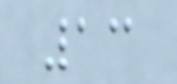13
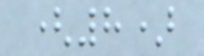(8)
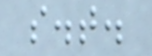s.t.
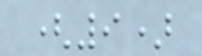(9)
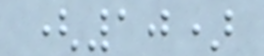(10)
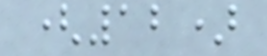(12)
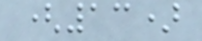(13)
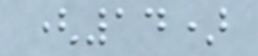(14)
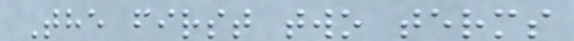The first two terms
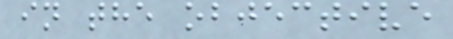in the objective
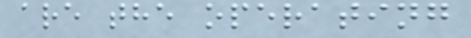are the operating
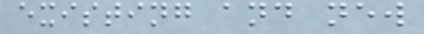existing and new
